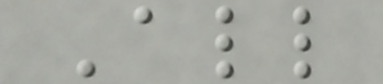All
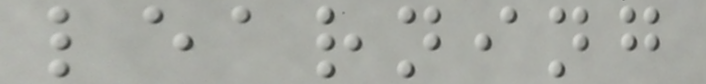learning
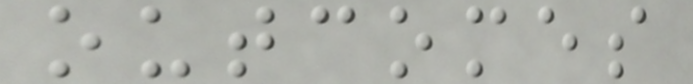outcomes
